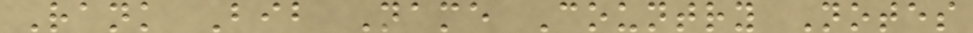Rank Bib Name Country Notes
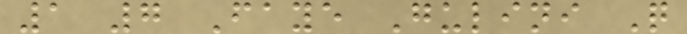1 7 Faye Gulini Q
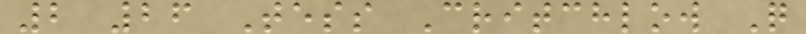2 26 Tess Critchlow Q
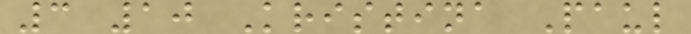3 10 Kristina Paul
